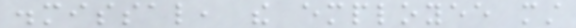dismissal, the employee must
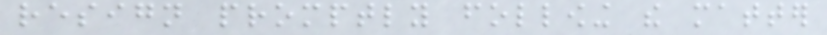resign promptly following the matter
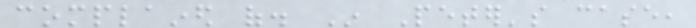complained of. In Peter's case,
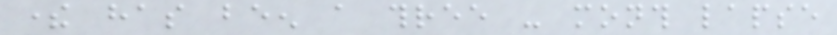there has been a three - month lapse
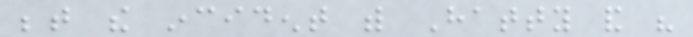between the incident with Hatty and his
